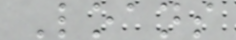Loans
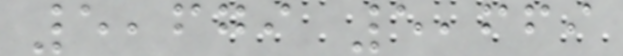5,679 5,669
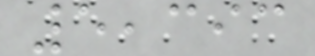5,393
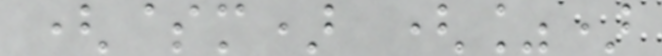($m) (%)
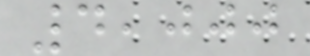4,000
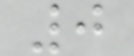0
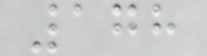178
